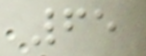65
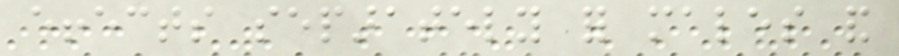effects separately for males and
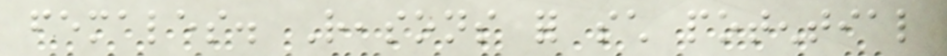females. Reasons for such potential
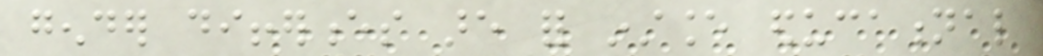gender differences are for instance educational
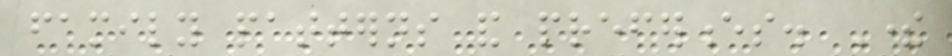family patterns and preferences. There
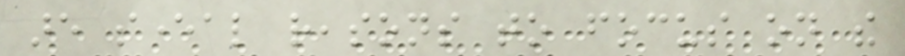are several reasons to focus on the
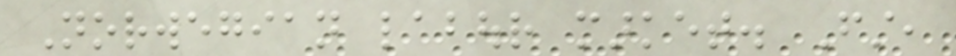Norwegian labour market. First,
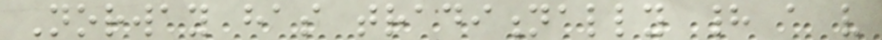Norway has traditionally had a very
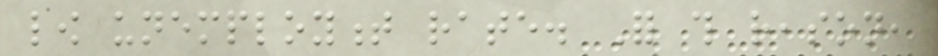low unemployment rate. For this reason,
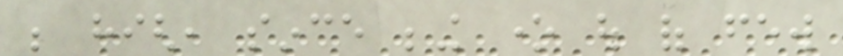be high, since being one out of few
